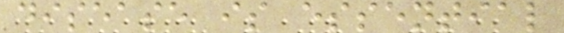disease is essential
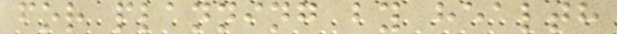for planning by health
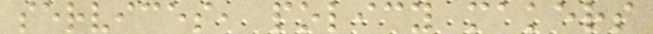services, policy makers
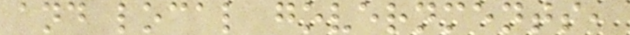and local governments,
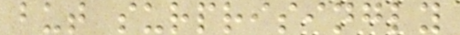but surprisingly
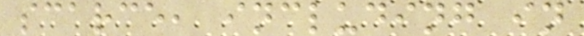scarce, including in
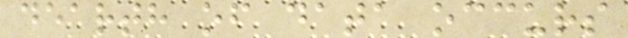dearth of data occurs
